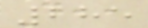285
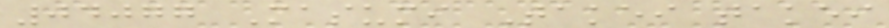04077 Masumi Takei takei
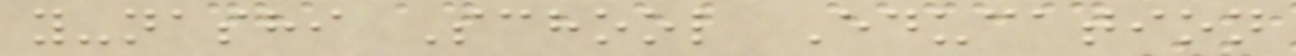y-nashi School Education
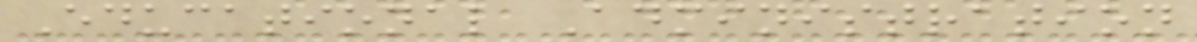Educational Administration
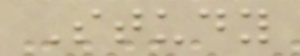Study
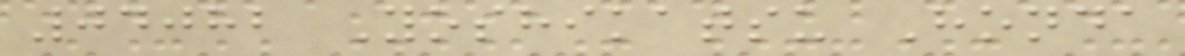04082 Yoshikatsu Honda
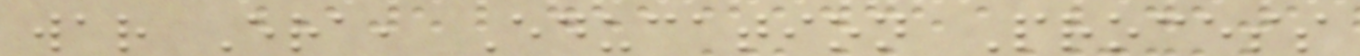war Era, Education Process
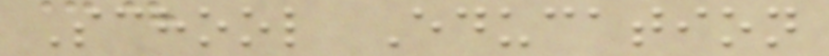School Education
